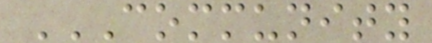COMMUNITY
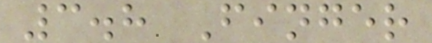3.8 Finger
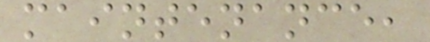maintenance,
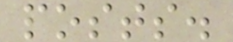posts.
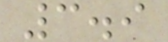3.9
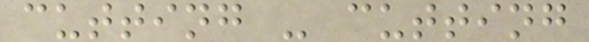cutting - cutting
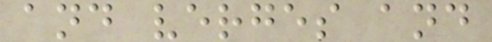and verges and
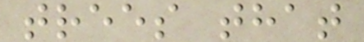trees that
